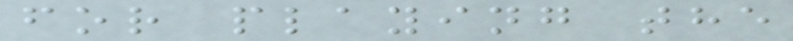for playing the
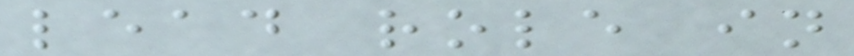lead role in
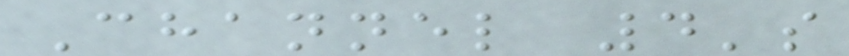Channel 4's
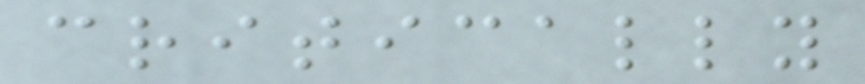critically
